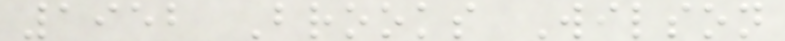1952 Brooks Wilson
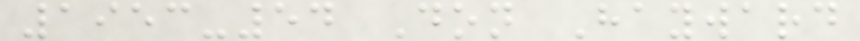1953-54 Don Hayward
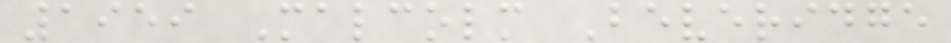1959 Malcolm Beveridge
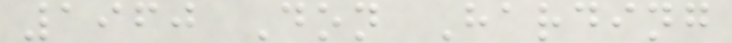1960 Don Harding
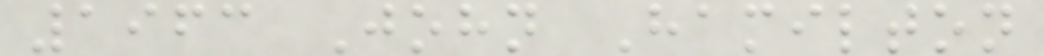1963 John Hamilton
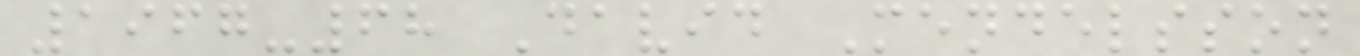1967-68 David Mendelsson
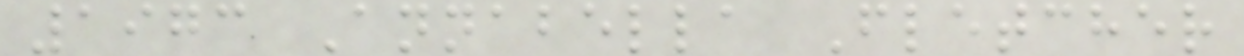1973 Annabella Fletcher
